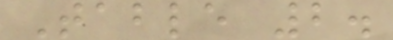Table 2.
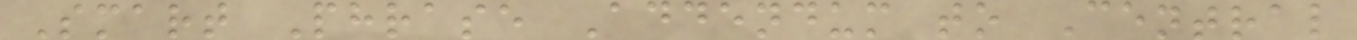Smart Phrase Addendum to Central
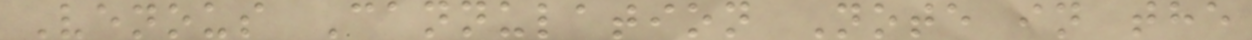Venous Cannulation Note in the
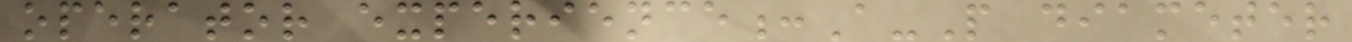operator experience:A-P diameter
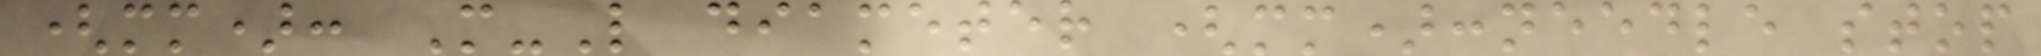(mm): M-L diameter (mm):needle stop
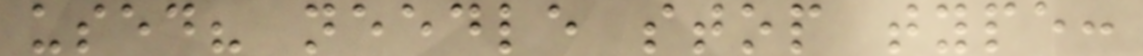used? needle stop type:
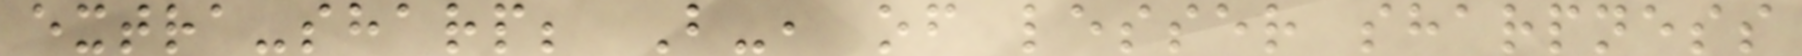extra-sharp; B-, of lesser sharpness
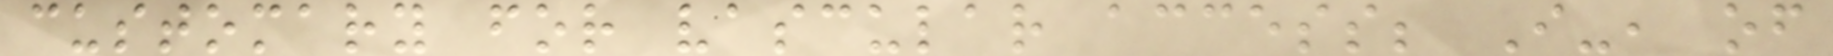customary for vascular access; I-, of
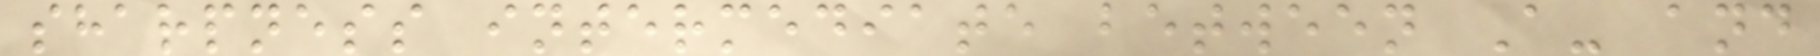sharpness intermediate between A- and
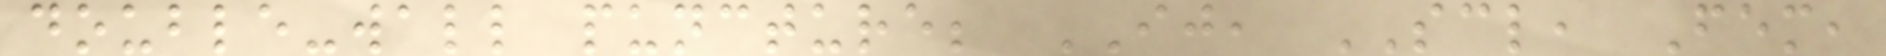double-wall puncture; IJ, SCL, Fem,
